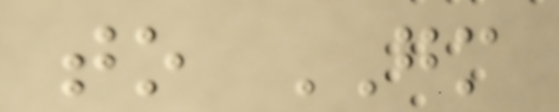to GM
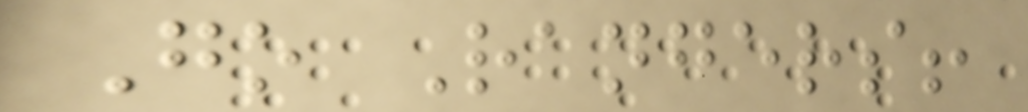Go Rangers!
